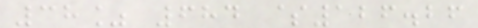38% 684 $126.26
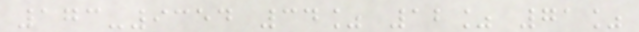173-9354 34% 12% 71%
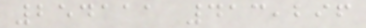254111 413,296
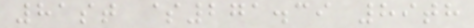81st $271.39 89th
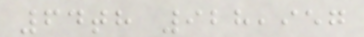64th 928,957
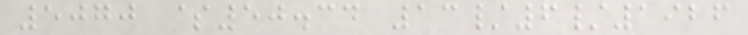5070 $50.34 13/6/1926
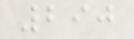290
